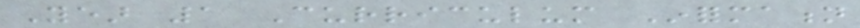Year 1 Curriculum Information
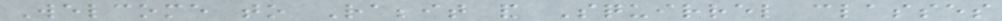Welcome to Rabbit and Squirrel classes
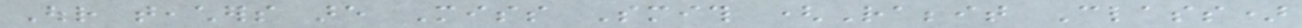Our teachers are Miss Smith (Rabbit Class)
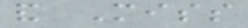and Miss
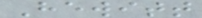Hewitt
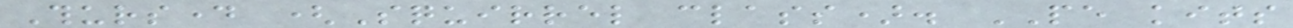Thursday (Squirrel class). PE kits
